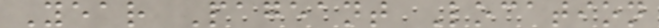Year Pageant Location
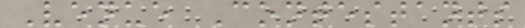Venue Contestants
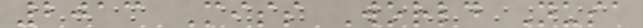2013 Miss World Nusa
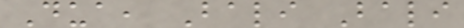Dua, Bali Bali
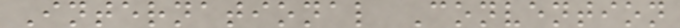International Convention
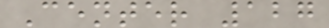Center 127
